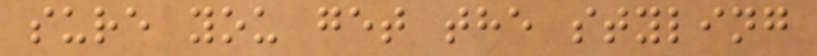sure you get the styling
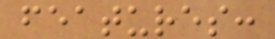features:
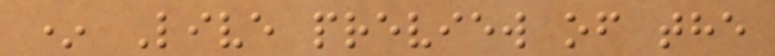* Live preview of the
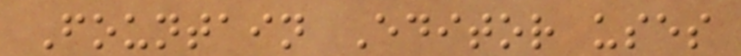Fountain Editor uses
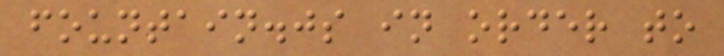fountain.js in order to
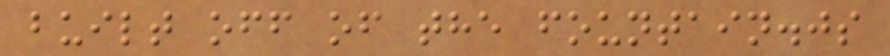built off of the fountain.js
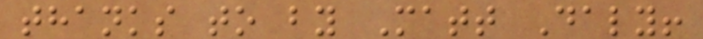thanks to by Matt Daly!
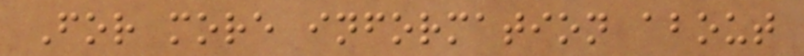For more information about
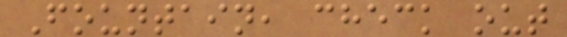Fountain, check out
